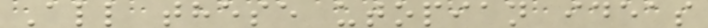All these utopian ideas
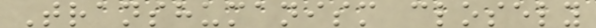Transhumanism closely
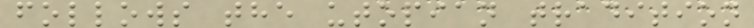follows the utopian tradition
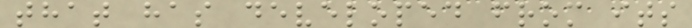that has developed from its
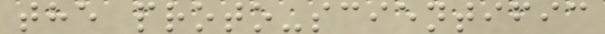the proto-scientific
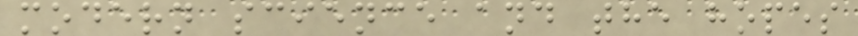modern science and the hopes
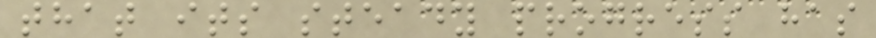that its steady progress has
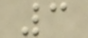3
